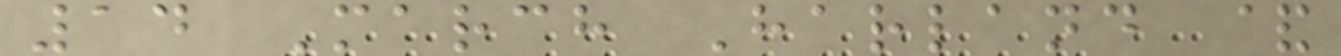14 March Harland &
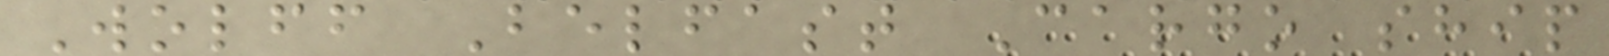Wolff Belfast Cargo ship
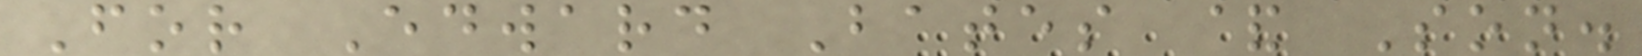For Edward Bates & Son.
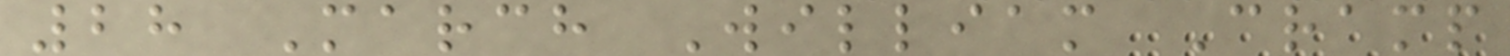28 March William Cramp
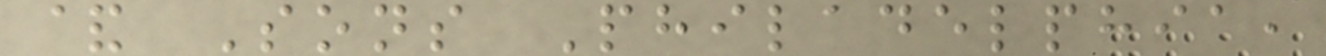& Sons Philadelphia,
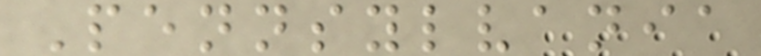Pennsylvania
